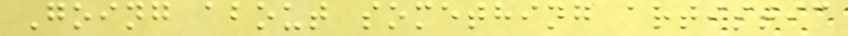Going about something artistic
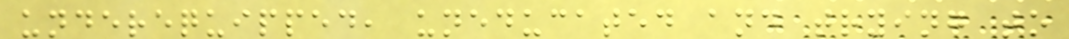underequipped, uneducated and trying to
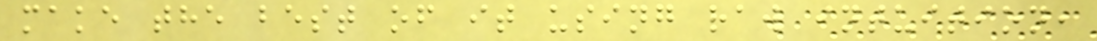make the best of it using raw intuition,
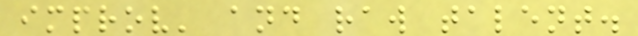improv' and raw talent.
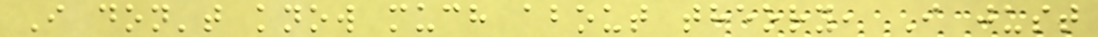I don't know much about theory, I just
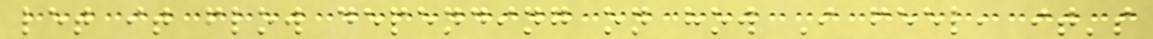let it flow depending on how I feel, it's
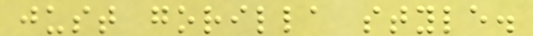just gorilla style.
